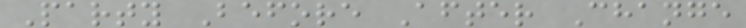Party Before After Change
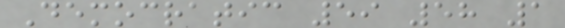Democratic 59 58 1
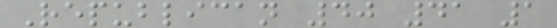Republican 40 41 1
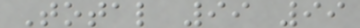Total 99 99
